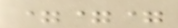===
